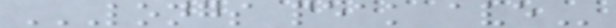LONGS PEAK AVE
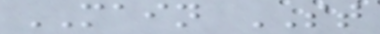MAIN ST
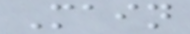Main
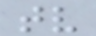tv
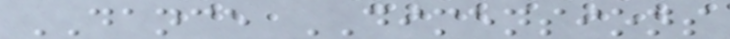DANCE DIMENSIONS
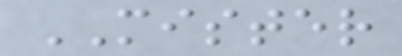MISTER
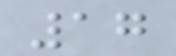17
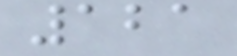121
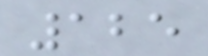125
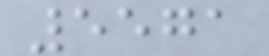5571
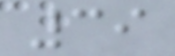39
